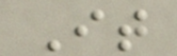It
